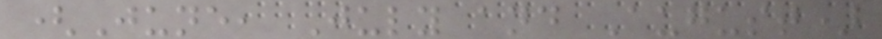(June, July and August)
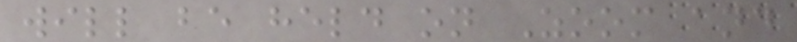will be held on Zoom and
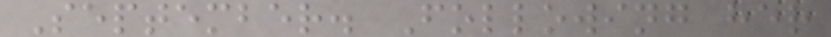September. Following her
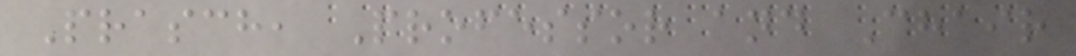Prasch, Professor and Chair
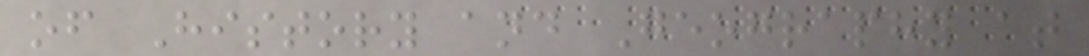of History and Geography at
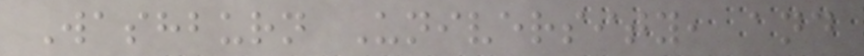Washburn University, and
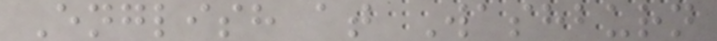English at Washburn
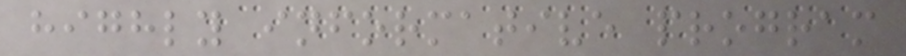highly informative program
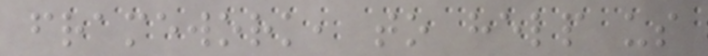framework, to help us
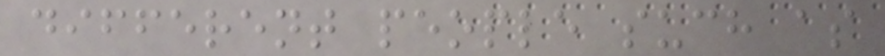different people such as
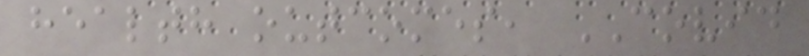health outcomes, COVID
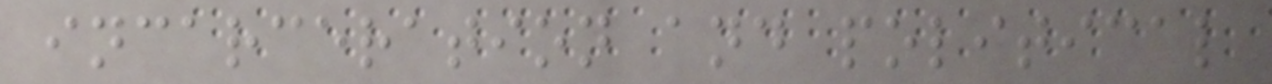incarceration and political
